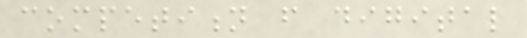competition from digital
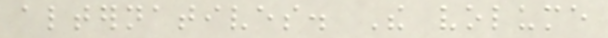alternatives. The volume
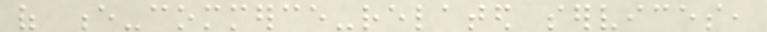of e-commerce-related services,
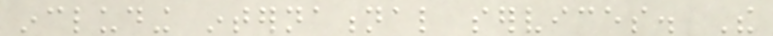including international services. The
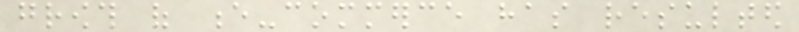growth of e-commerce has resulted
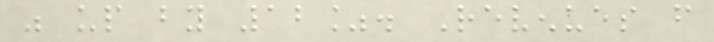was up by 12%. Revenues from
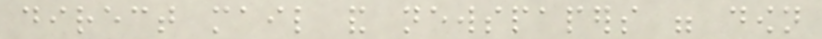direct mail and newspapers were down
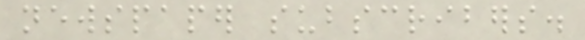newspaper subscribers.
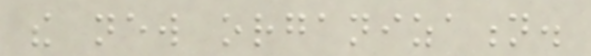the new organization.
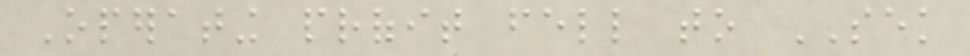Operating profit fell to SEK
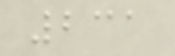231
